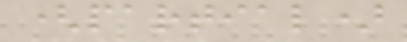(partial)
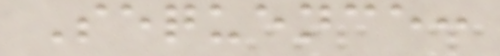Sequence:
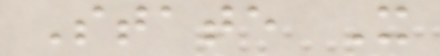State X
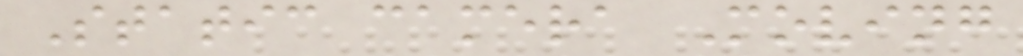Static camera Moving
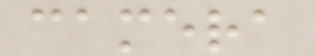camera
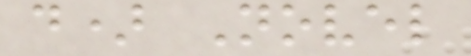d) Novel
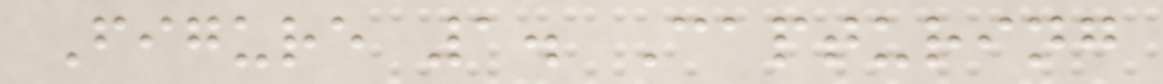Figure 1. Capturing
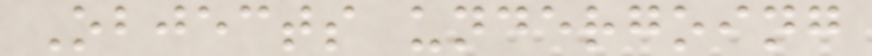Objects undergoing
